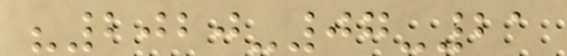"2020-07-21
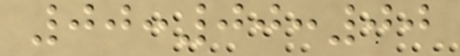00:00:00
